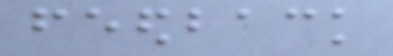feedback
